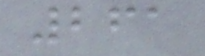261
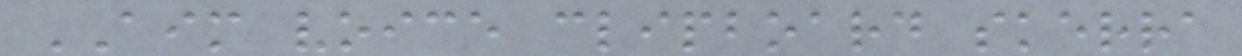AIM voice clipboard skerra
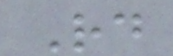Rd
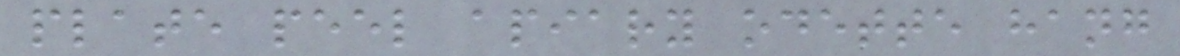plate peel apiary odette hang
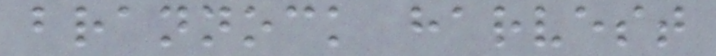brannock harvest
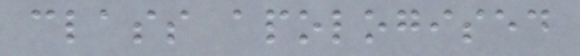class apologised
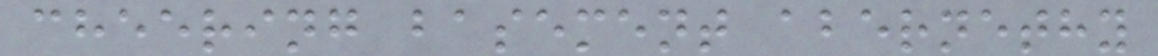cheering basement abernethy
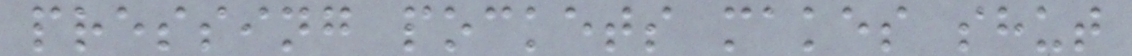pressing pockets makes shut
